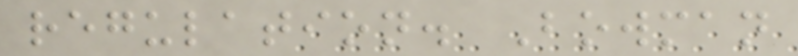regulation. Bowman
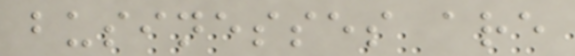businesses are
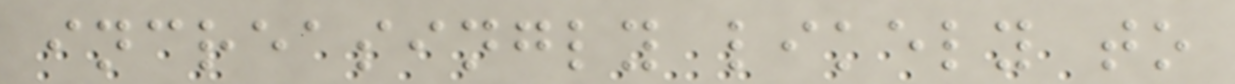increasingly likely to
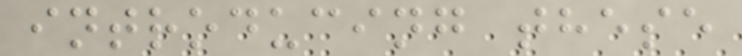introducing these
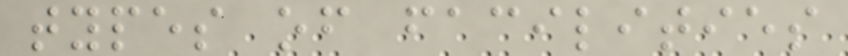types of facilities
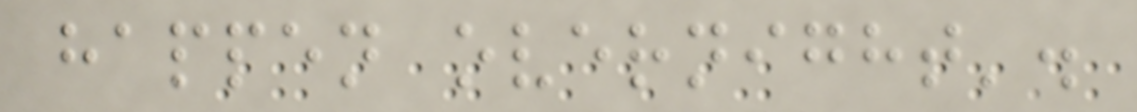happen overnight'.
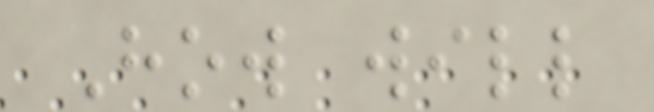How will
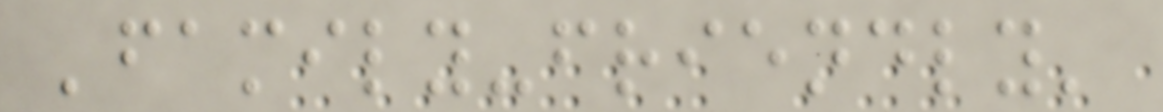'family-friendly'
